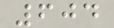604
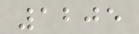1205
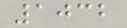1032
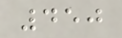450
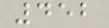452
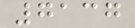7137
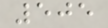505
